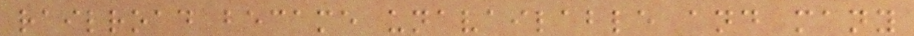railroad became unavailable and many
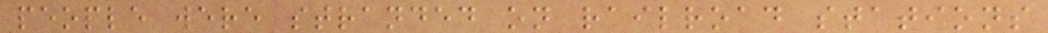people were stranded on railroad stations
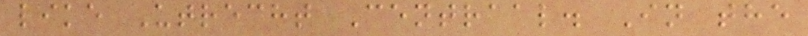like Utrecht Centraal. In the
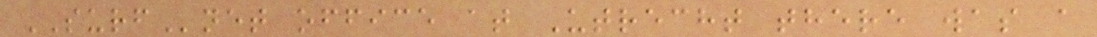SURFnet office at Utrecht there was a
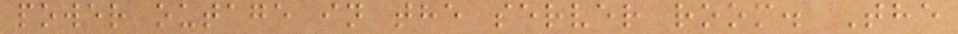power outage in the server room. The
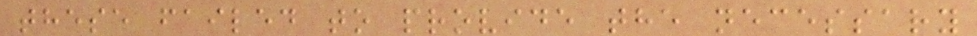these failed to provide the necessary
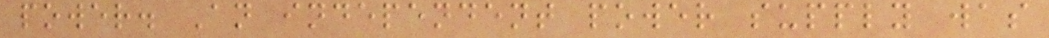power. An independent power supply was
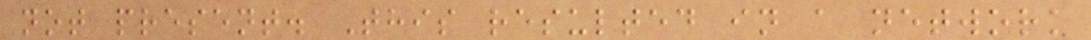not present. This resulted in a network
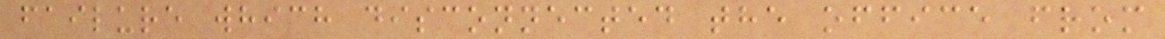failure which disconnected the office from
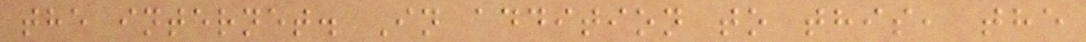the internet. In addition to this, the
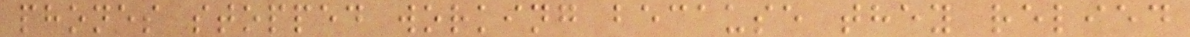phones stopped working because they relied
